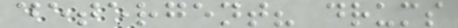detergent? drums
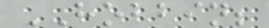HOBBIN;
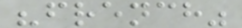"french"
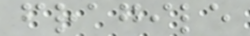fragile
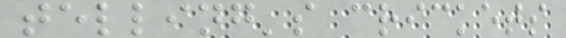telling's crickets
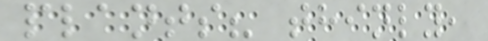plants? thinly,
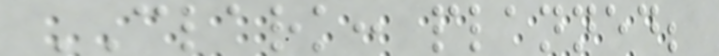CLARK: planned;
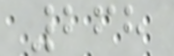268
